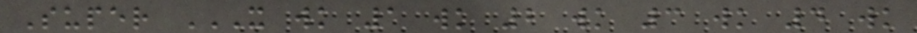Super X WK 1 WK 2 WK 3 WK 4 WK
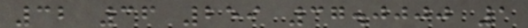32 36 259 37.0000 1
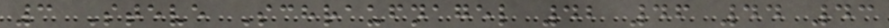3 Steve Schraufnagel 42 46 44 43
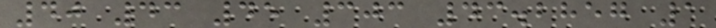40 43 45 303 43.2857 1
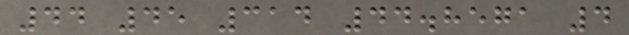44 45 314 44.8571 4
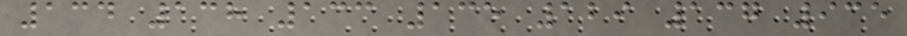134 138 133 135 129 137 935
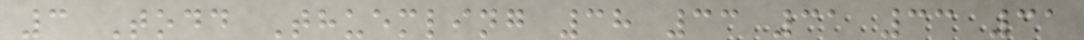3 Todd Thuemling 38 33 31 33 31
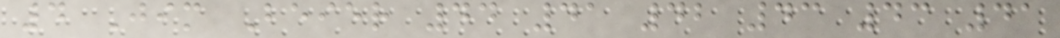4 Jim Beier 44 41 42 43 43 41
